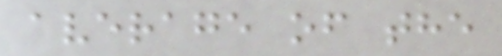average of the
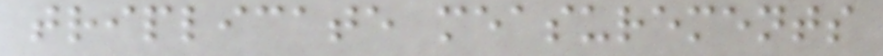triplicate measurements
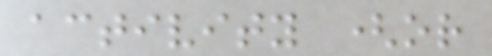activity (or
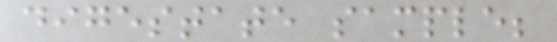digestate sample;
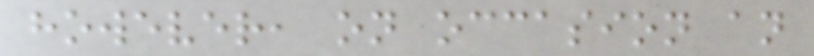however, on occasion an
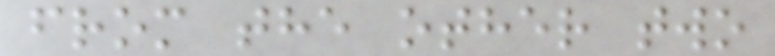from the other two
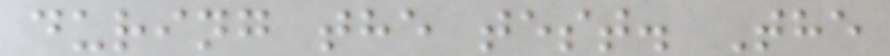during the test. The
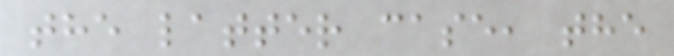the latter case, the
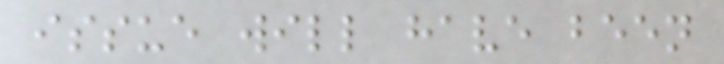issue will have been
